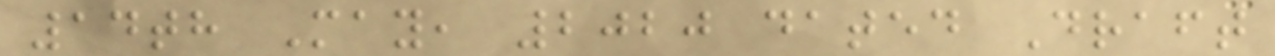14th May, 2020 dated Draft
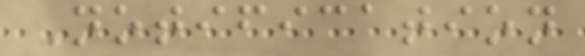Notification
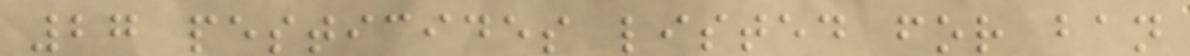27 pesticides listed for ban
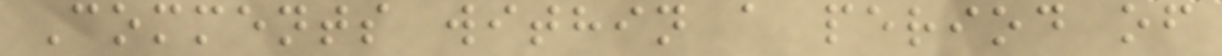Comments within a period of
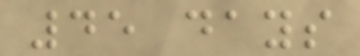45 days
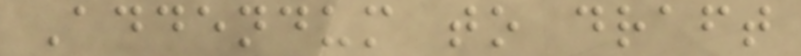Addendum to draft
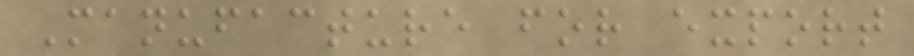Manufacture for export
